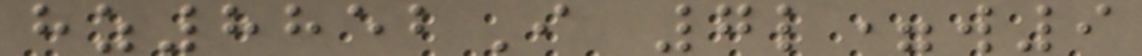hz8852I 7l=w9
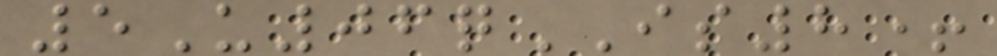5U06qIS8+
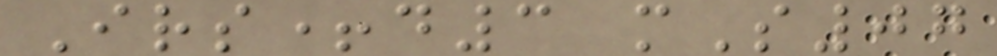Irs+d3 mS07
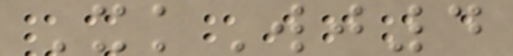XkWj4
